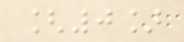[0]
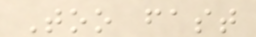Too fast
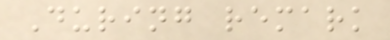During remark
